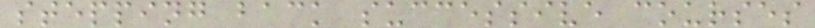stepping back successive courses
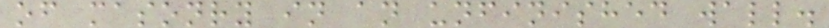of masonry in an unfinished wall.
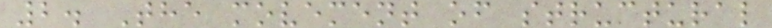2. The movement of structural
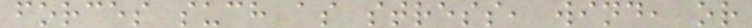forces such as stress, wind, or
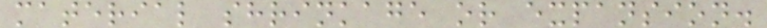material shrinkage or expansion.
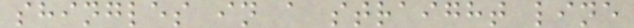shingles in a straight line
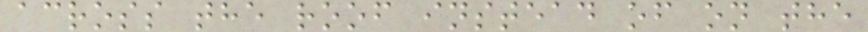across the roof instead of on the
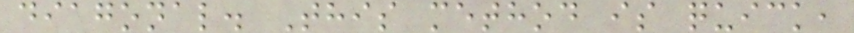diagonal. This method is quick,
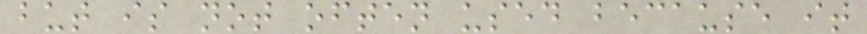but is not often used because it
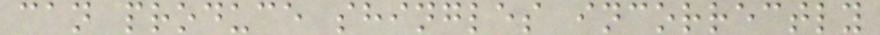can produce shingles incorrectly
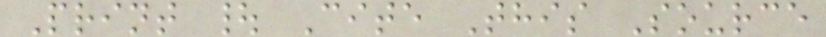Print | Cite This Source
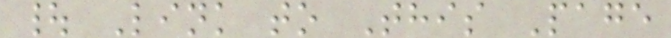| Link to This Page
